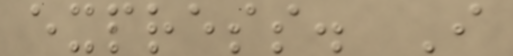express. I
